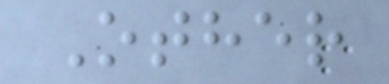Other
